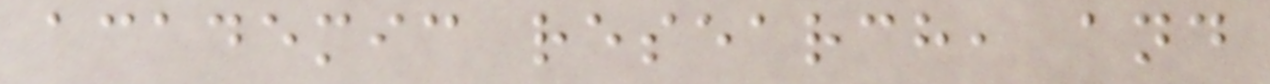academic research, and
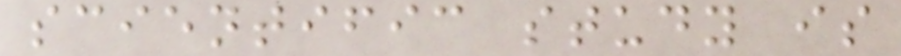scientific study is
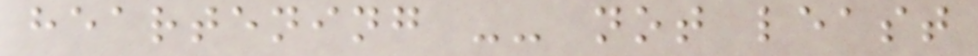heartening -- not least
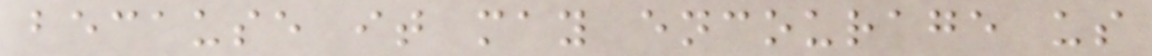because it may encourage us
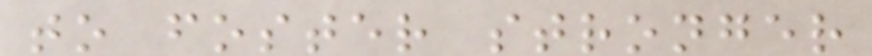to foster stronger
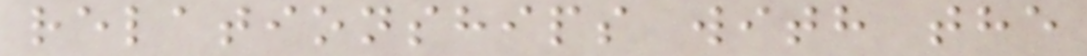relationships with the
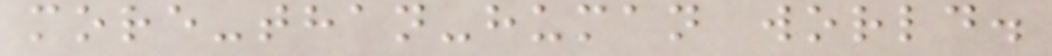more-than-human world.
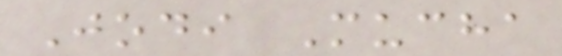Jodi Mucha
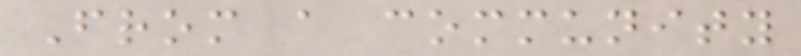From a community
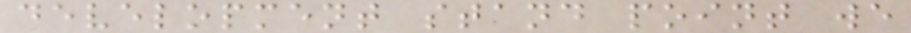development stand point we
